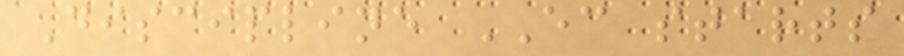Discipline EC starts
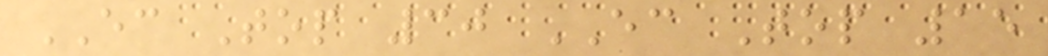EC Top 30 EC Top 15
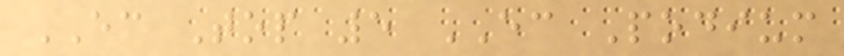EC Top 5 EC Podium
